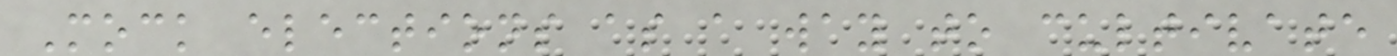Mock elections as a way to cultivate
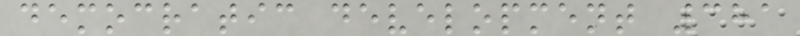democratic development 381
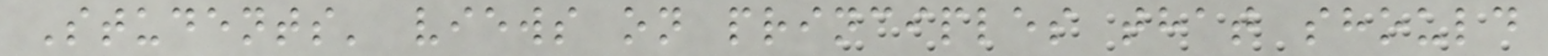Students' views on principles that should
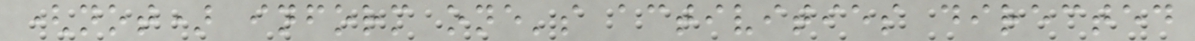(not) inform one's activities directed
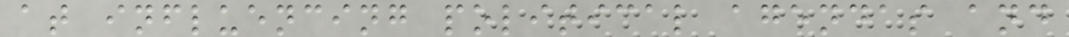at influencing political agendas and
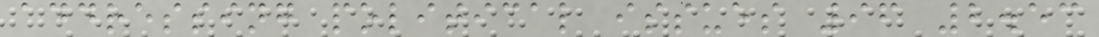addressing political issues 96 2.53
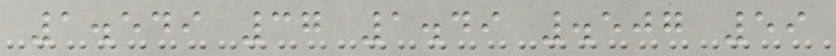1.549 37 1.49 .507 59
